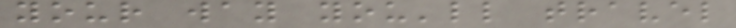your way you'll travel
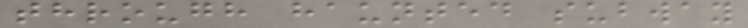through haunted subway
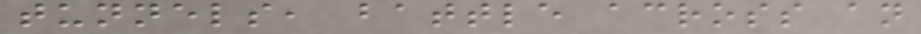tunnels, battle across an
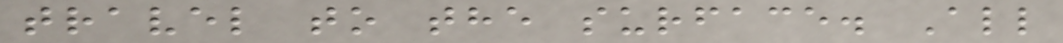travel to the surface. All
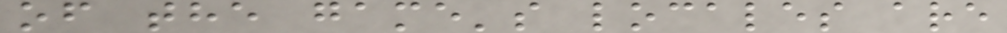of the game's locales are
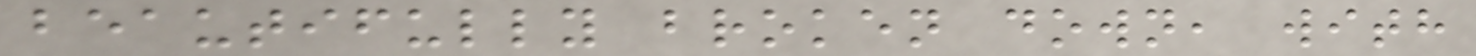beautifully broken down, with
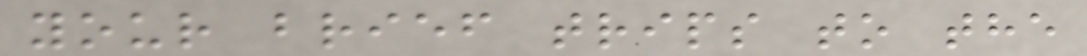your brief trips to the
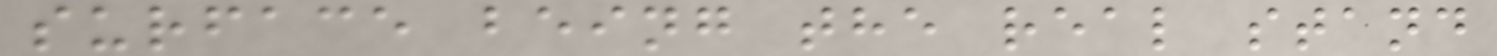surface being the real stand
